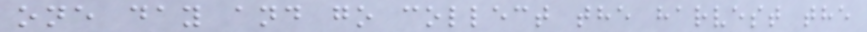one day and go collect the harvest the
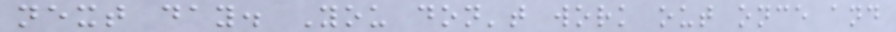next day. You don't work out once and
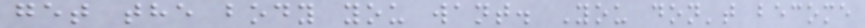get the body you want. You don't become
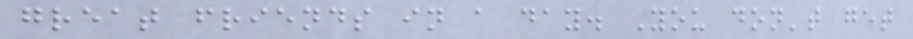great friends in a day. You don't get
